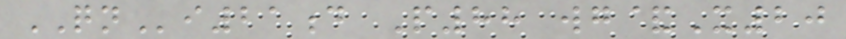QNi21d P88 wg&X20
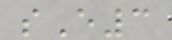sE3
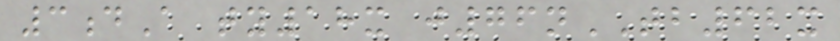3dA ty18x j76nTB62x
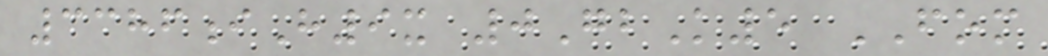3386iH9x 0GbK5 FOM
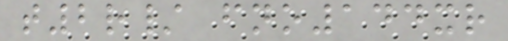t2r/ fno144xr
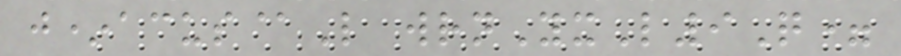j*acus@L wrnYxL9Q=
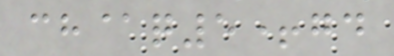ch@q5+gd
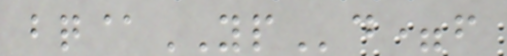bq@YPd=f
